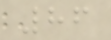86
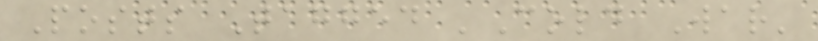Posts Tagged 'Cold War'
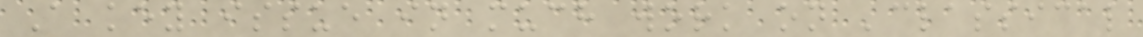A key issue in much work on 'classical
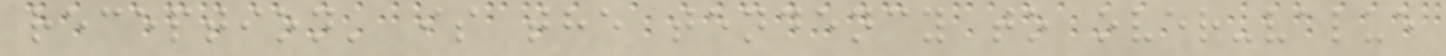reception' is the tendency to over-value
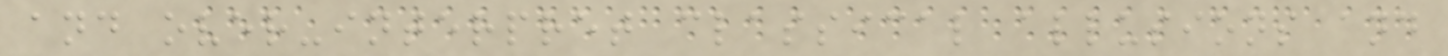and over-interpret classical allusions and
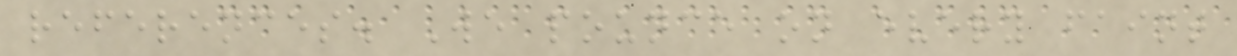references. We pounce on every faint
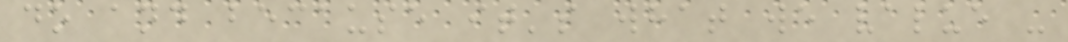do and because it's what we value -
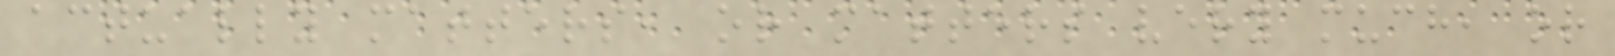actually matters, or matters very much, or
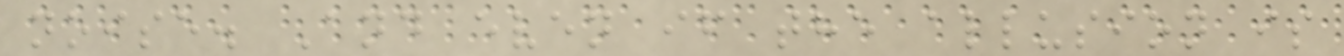noise. And even if the allusion is
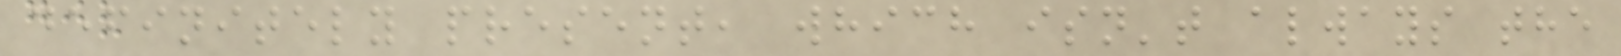definitely present, which isn't always the
